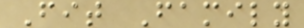Fit Family
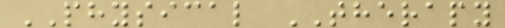PHYSICAL THERAPY
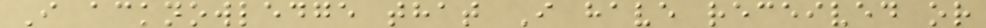I acknowledge that I have received or
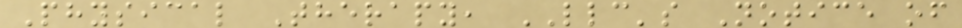Physical Therapy, LLC's Notice of
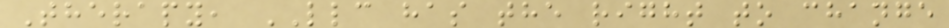Therapy, LLC has the right to change
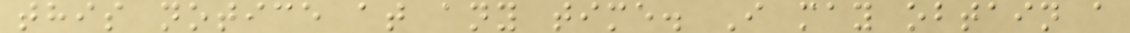this notice at any time. I may obtain a
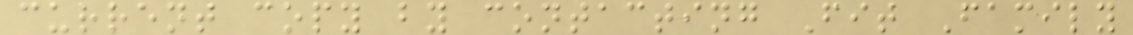current copy by contacting Fit Family
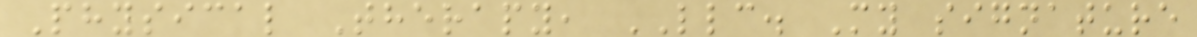Physical Therapy, LLC. My signature
